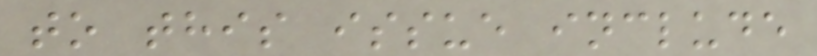to this issue include
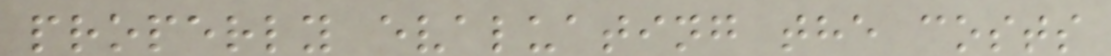properly evaluating the costs
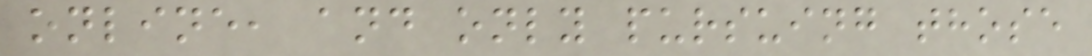online, and only pursuing those
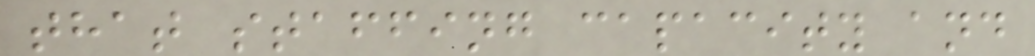that staffing capacity and
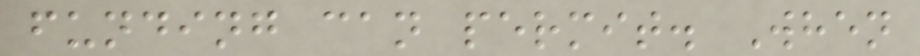funding can permit. When
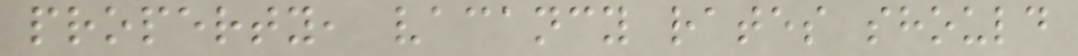property, vacancy rates should
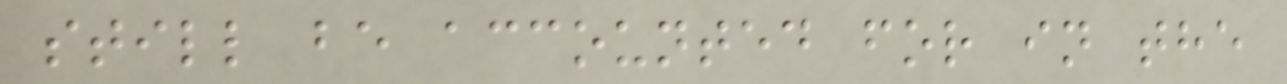still be accounted for in the
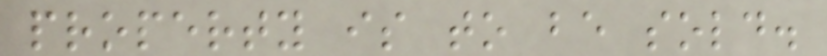property is to be sold.
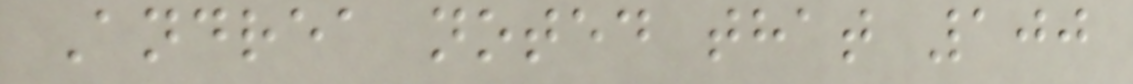Andrea noted that 100
